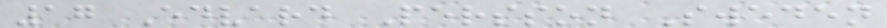17 Edvard Persson Sweden
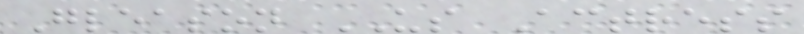Gleason US Actress
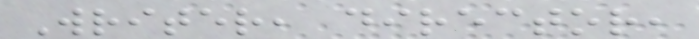Writer, director,
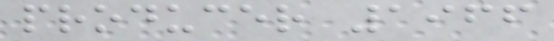producer 1966
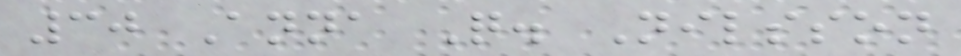30 Anna Q. Nilsson
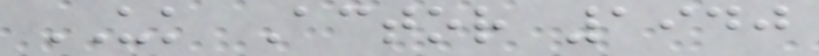UK Actor 1940
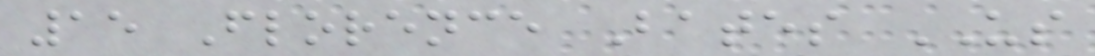15 Florence Bates US
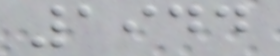1944
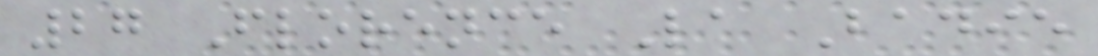27 Florence La Badie
